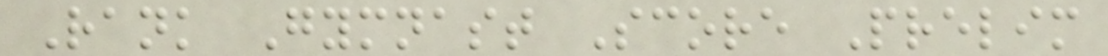Rank Gymnast Score Prelim
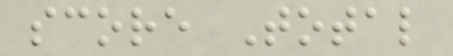score Total
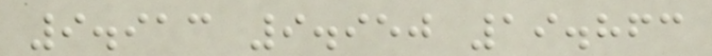9.913 9.950 19.863
